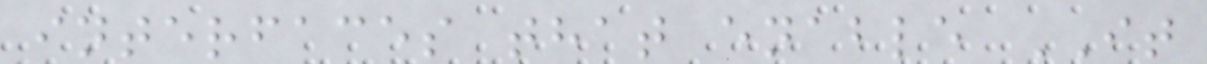interfaces that enable IT
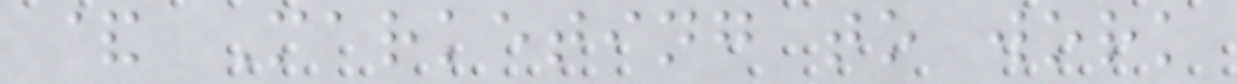& Marketing to work
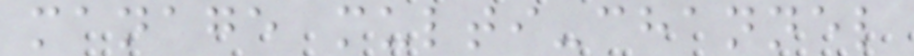manage multi-channel
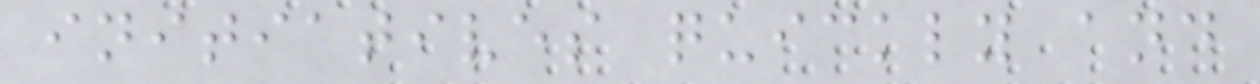initiatives quickly and
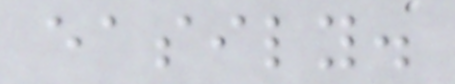easily.
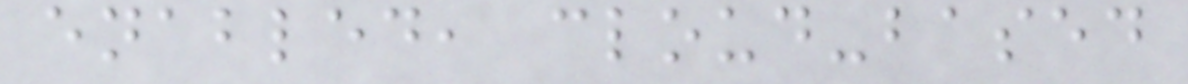enabled, cloud-based
